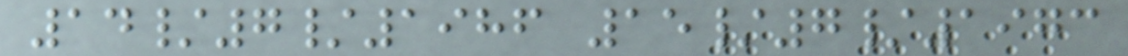14/7/1986 15/7/1973
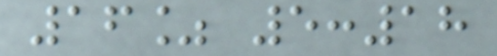16% 5:18
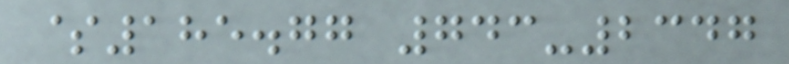$185.77 743-2347
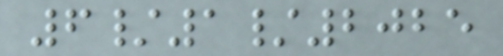6/1/2025
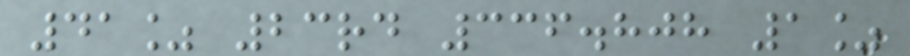41% 23rd 336.808 1%
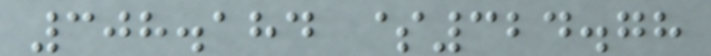308.184 $324.78
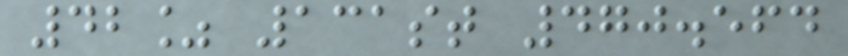42% 131st 470.564
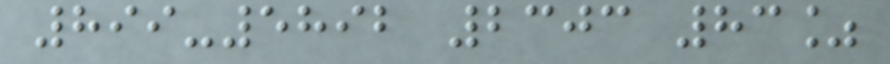899-5892 2303 83%
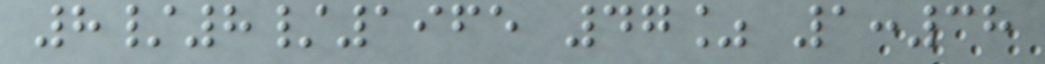8/8/1965 47% 1:38
